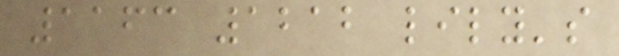1163 1212 lily's
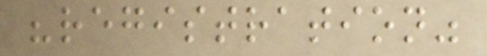"registration"
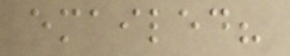emailed?
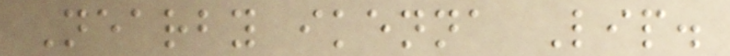Nearby ikenna Lip.
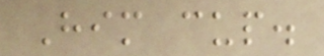Him cup.
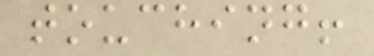touching!
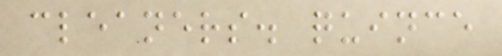cleaners. quince
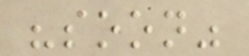"soon"
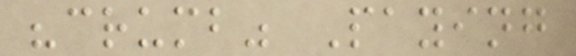"crumb" Paying
